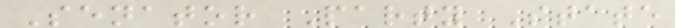Senator Party State
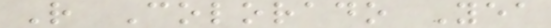R Colorado Yea
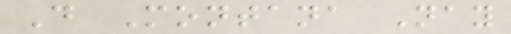D Montana Nay
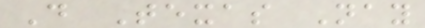D Texas Nay
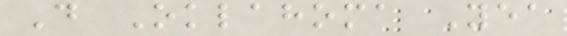D Oklahoma Yea
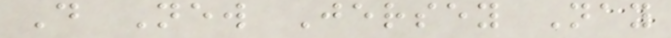D New Jersey Nay
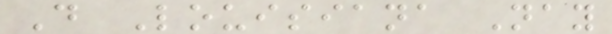D Louisiana Nay
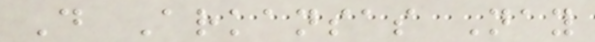D Arkansas Nay
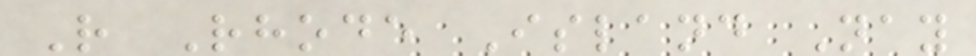R Rhode Island Nay
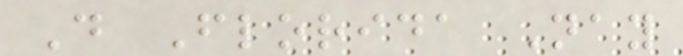D Florida Nay
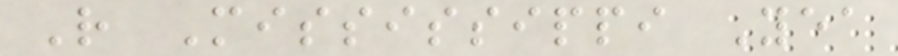R Mississippi Yea
